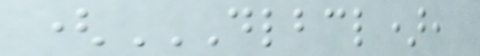(DLBCL),
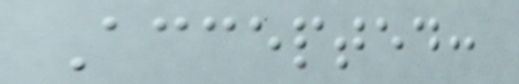Accepted:
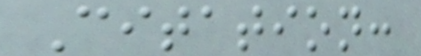Citation:
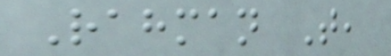Rahman T,
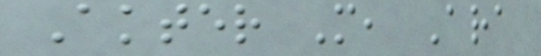Akter M, Ara
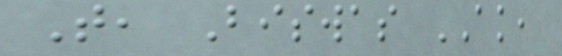T, Biswas AK,
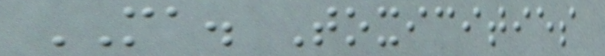MA. Toxicities
